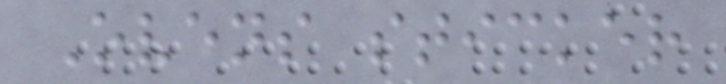Ovens sticker
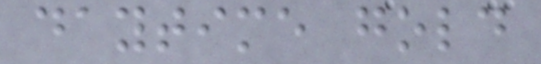daytime gold
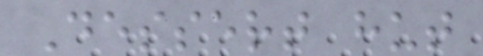Dessert hut
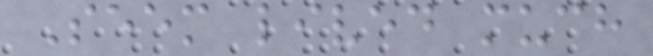Seem lived much
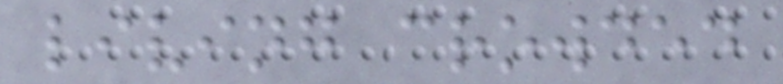living crowded
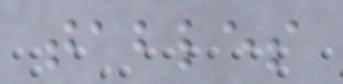tables
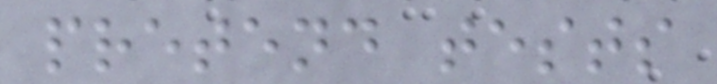pretend tests
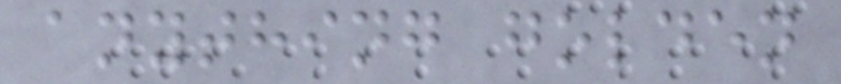anything golden
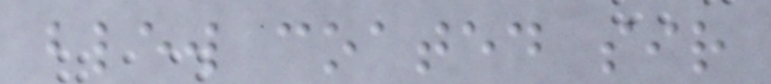blew coated sir
